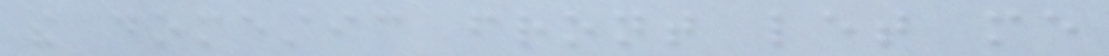the domestic front let me
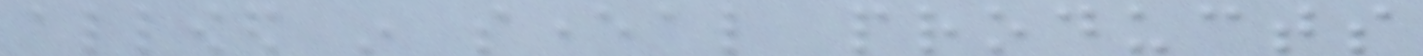allowed in several products
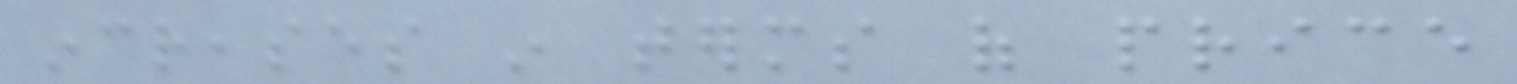increases in terms of price
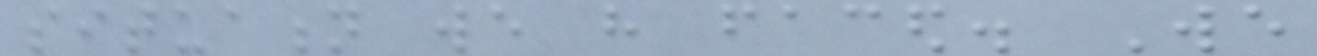situation we have faced. We
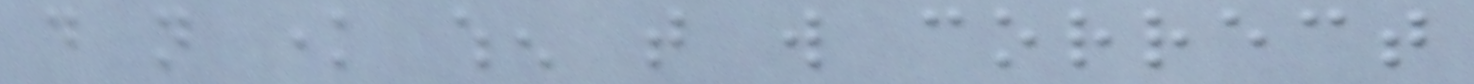do not know when that will correct
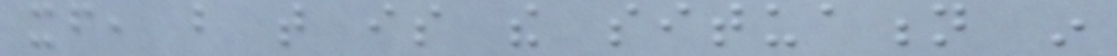itself, but that is the situation in
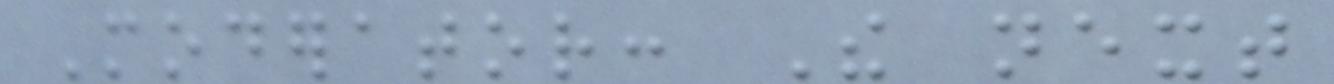Moderator: The next
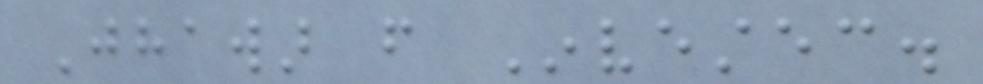Jhawar from Investec.
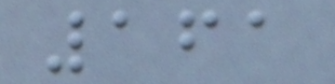161
